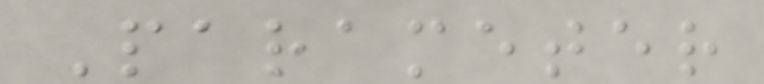Parameter
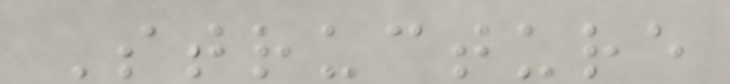Structure
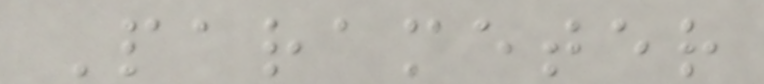Parameter
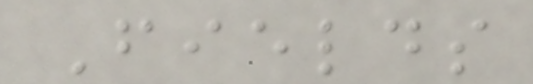Fields
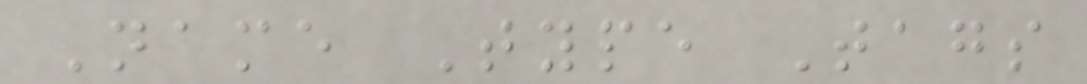Name Type Tags
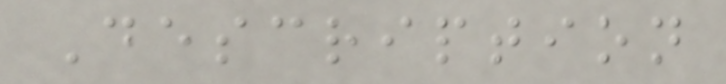Description
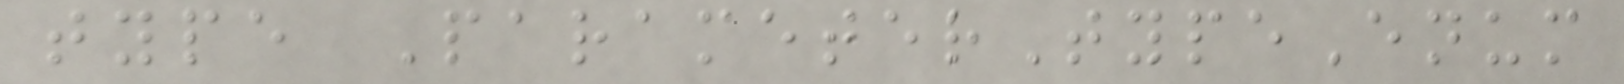type ParameterTypeEnum
